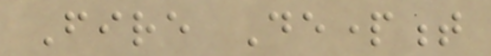Fire Department
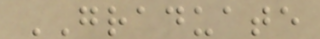GRADUATE
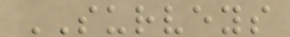SURVEYS
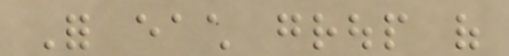For each group of
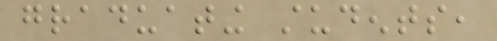graduating students,
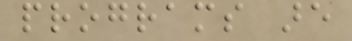programs are
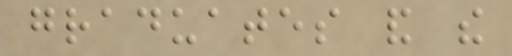graduates and the
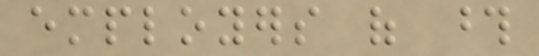employers of those
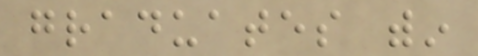graduates within
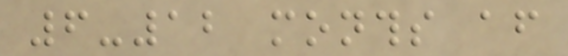6-12 months after
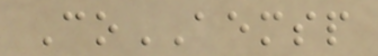CoAEMSP
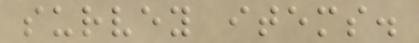survey items.
